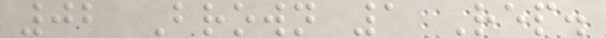02 Brown 1 Rep.
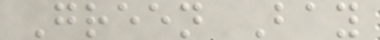Green Bay
